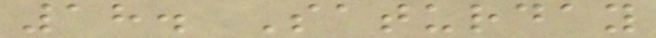18. Saturday
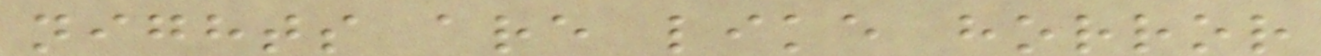nights are like horror
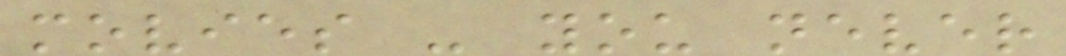movies - you never
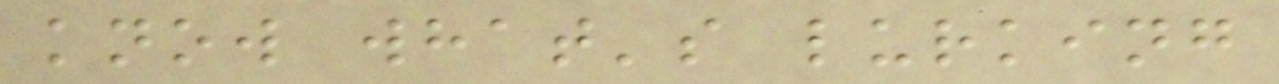know what's lurking
